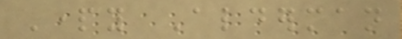Party Alderman
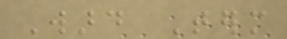Ward Term
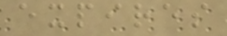expires
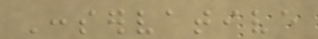Conservative
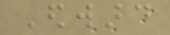Edward
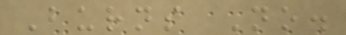Burns No.
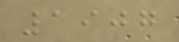1907
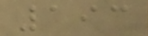193
